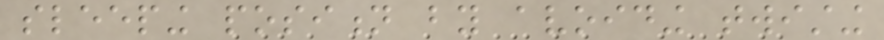sleeping position by avoiding twisting
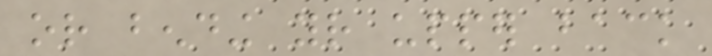or bending your upper back
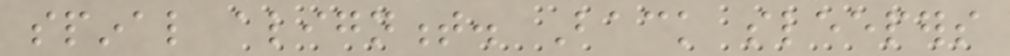spinal alignment. Back sleepers
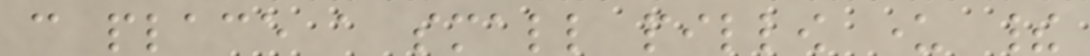can place a small pillow under their
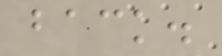back.
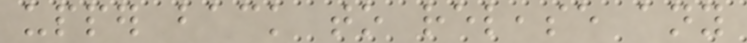upper back to release any
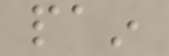pain
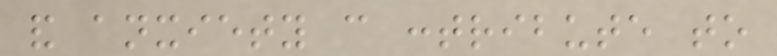and anxiety can contribute to
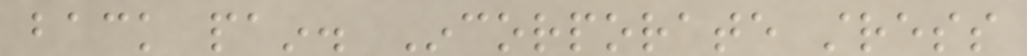back pain. Incorporate stress
